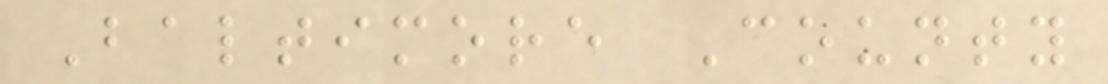Baltimore County
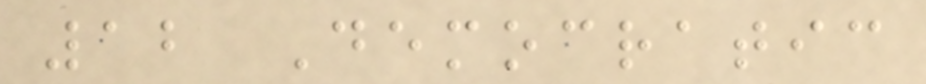12 Democratic
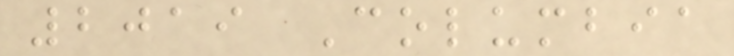2019 Columbia
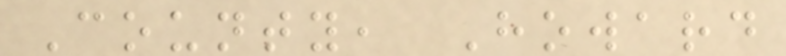County, Howard
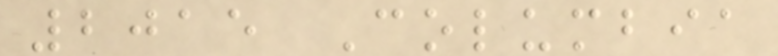2015 Columbia
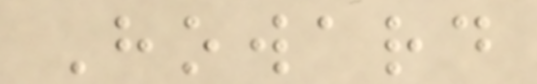Howard
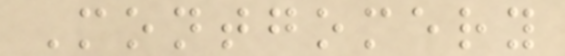Montgomery
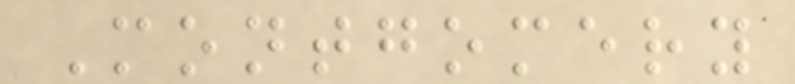Montgomery
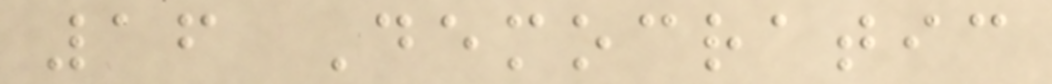16 Democratic
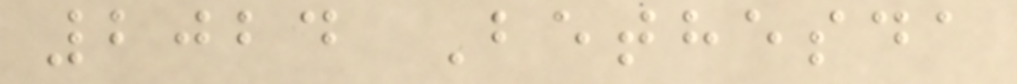2024 Bethesda
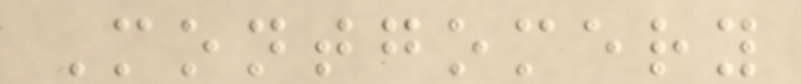Montgomery
